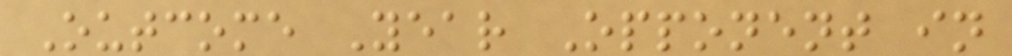Outcome Year Opponent in
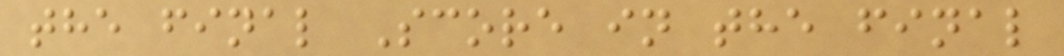the final Score in the final
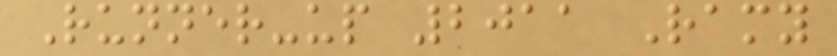Runner-up 2011 Ramy
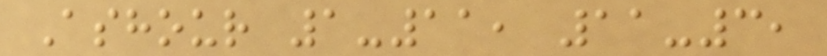Ashour 1-11, 11-3,
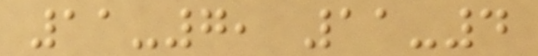11-7, 11-4
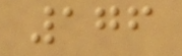176
